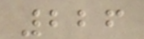226
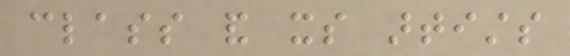class and its artists
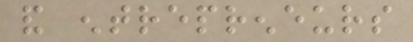and entrepreneurs
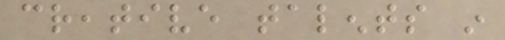creative talents in
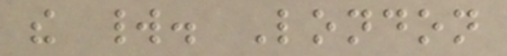the world. London
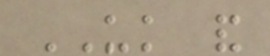UK and
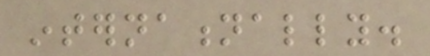internationally.
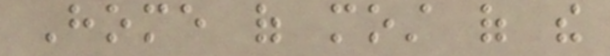Home of most of the
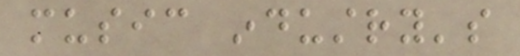music industry's
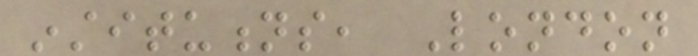institutions, London
